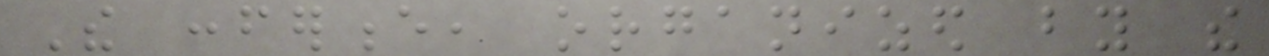The conference, organized by the
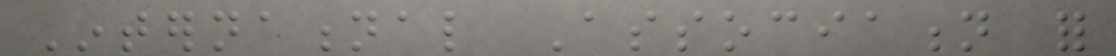International Association for
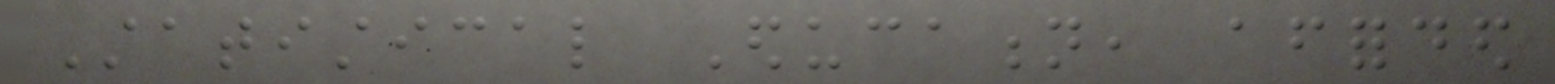Statistical Education, afforded
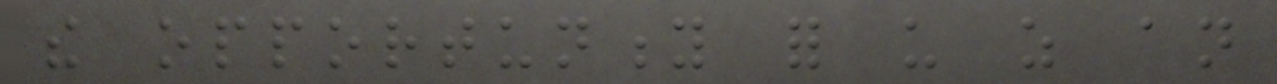the opportunity for us as an
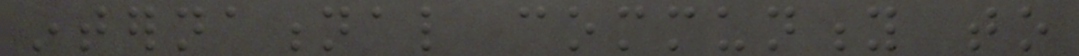international community to
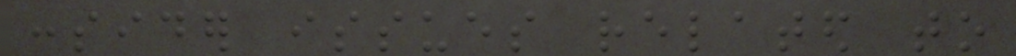consider issues related to
